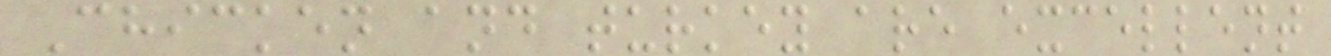Chicken and turkey are excellent
